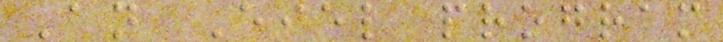An Eiel program
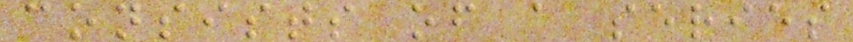consists of a series
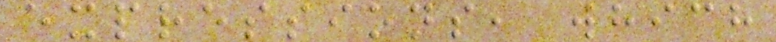expressions, which
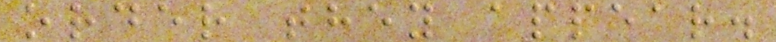order they appear.
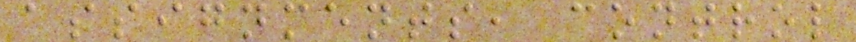assignments, control
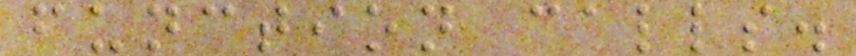function calls.
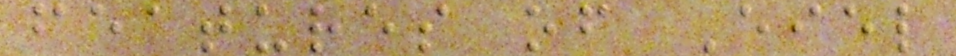features of Eiel
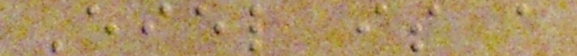Eiel is a
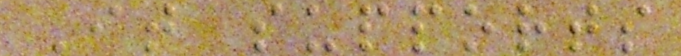It supports
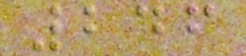246
